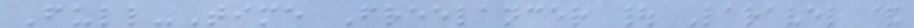Full-Time Freelancer | Laravel &
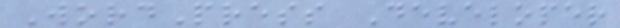WordPress Developer
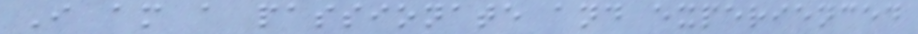I am a passionate and experienced
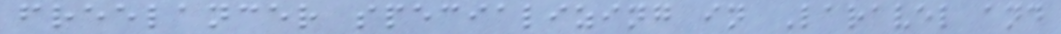freelancer specializing in Laravel and
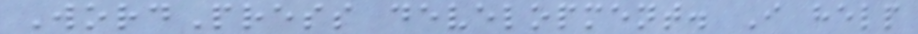WordPress development. I help
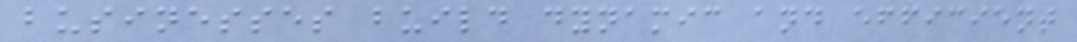businesses build dynamic and efficient
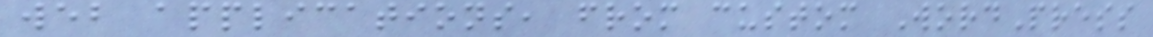web applications, from custom WordPress
